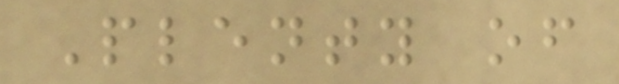Plenty of
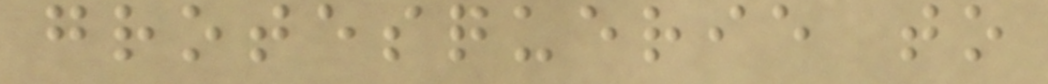grotesquerie to
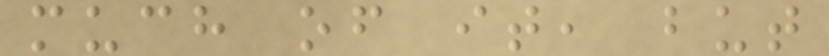much of it, but
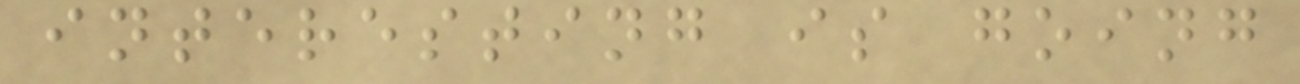interesting is going
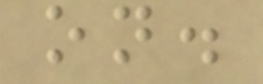on.
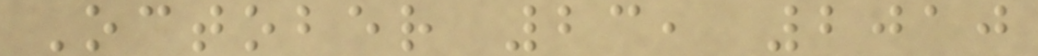October 23, 2010
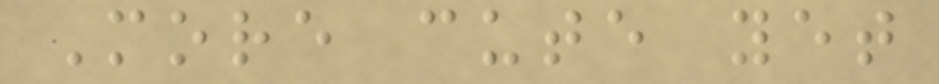More cute yet
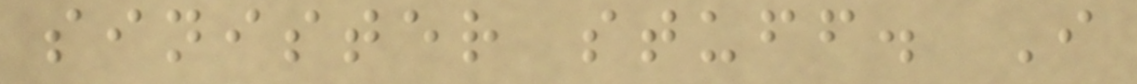sinister stuff. I
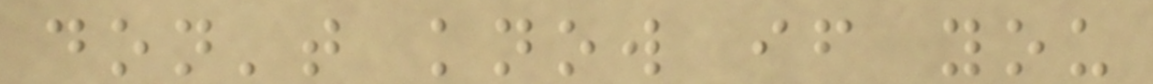don't know if you
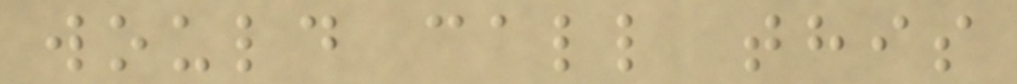would call this
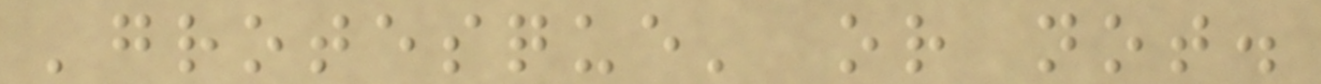'grotesque' or not.
